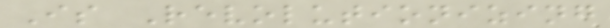Is Revolutionizing
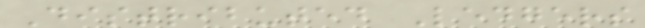Distributed Ledgers
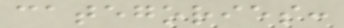categories:
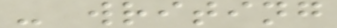- writing
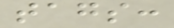tags:
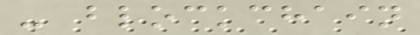- blockchain
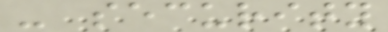- security
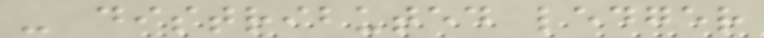- distributed ledger
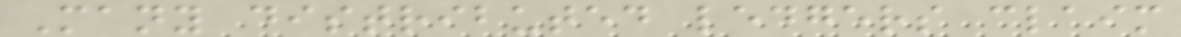Many distributed ledgers claim
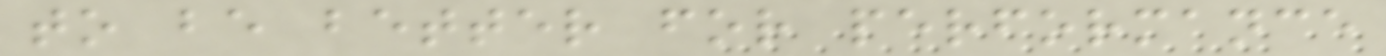to be better for performance
